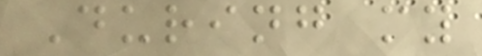During my
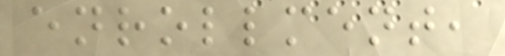enrollment,
